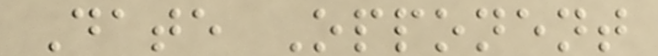Date Opponent
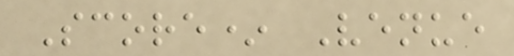Score* Venue
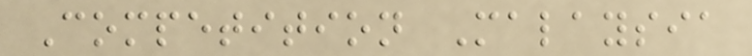Competition Malaysia
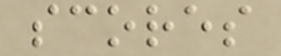scores
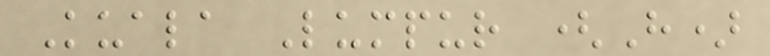Kuala Lumpur (H)
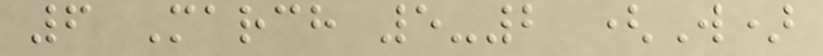6 March 5-2 (W)
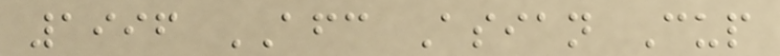1996 AFC Asian Cup
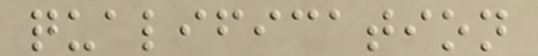qualification
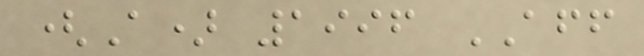(A) 1996 AFF
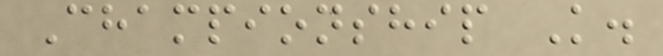Championship K.
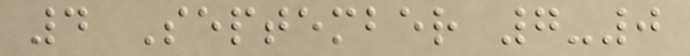4 September 7-0
